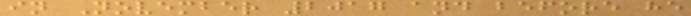in November 2017 and before he
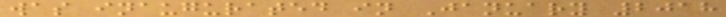was inaugurated in January 2018
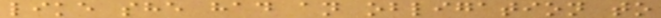like she had an obligation to
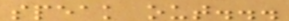speak out...
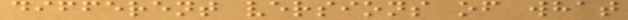different versions of what
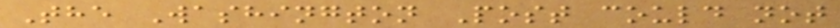The Washington Post could not
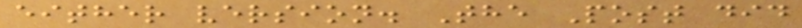either version. The Post did
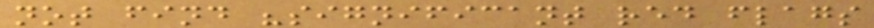not find "significant red flags
